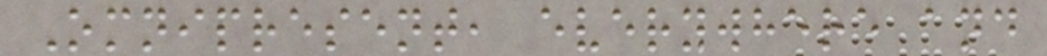Omnipresent, everywhere and
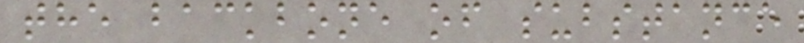the backbone of substance
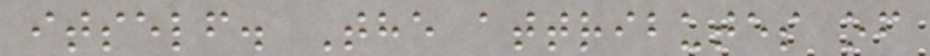itself. The attributes of
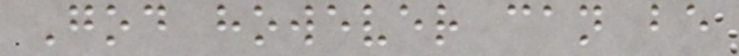God however can be
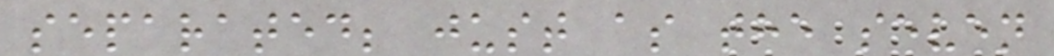separated; just as the seven
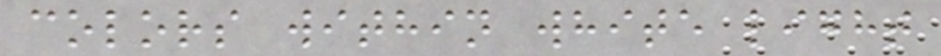colors within white light
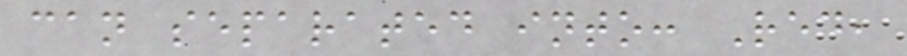can separated into: Red,
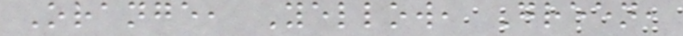Orange, Yellow, Green,
